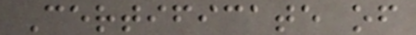Certificate of
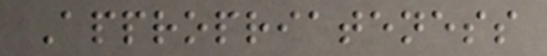Appropriateness
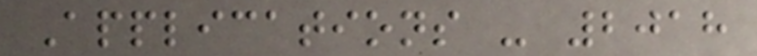Applications - 2018
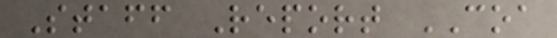Staff Report COA
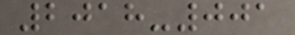2018-001
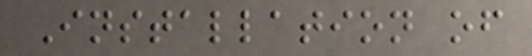Installation of
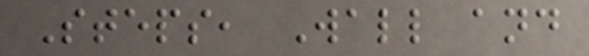Steps, Wall and
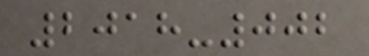2018-002
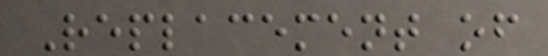Replacement of
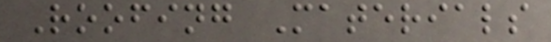Roofing Materials
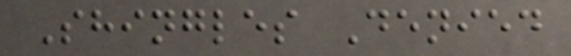Shingles Denied
